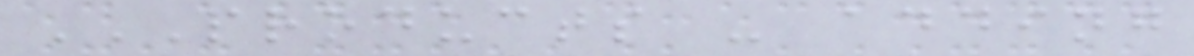PRODUCTS - ADDING
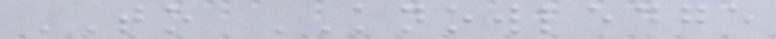TO KNOWLEDGE
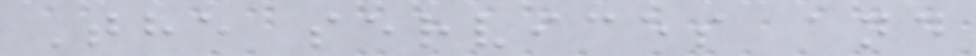The services and
